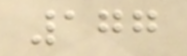177
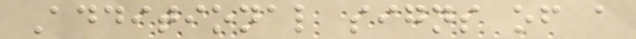Additional signs of a
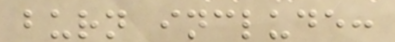burn include:
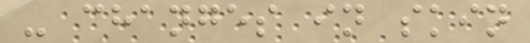- changes in skin
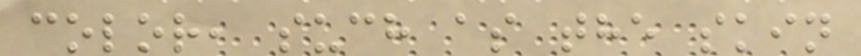color, such as the skin
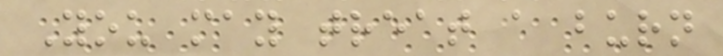You may treat a burn
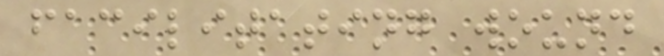facilitating wound
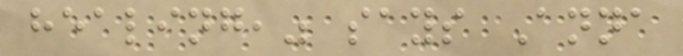healing," says Anna
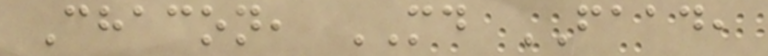Chacon, MD FAAD,
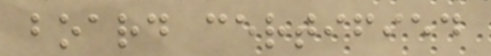board certified
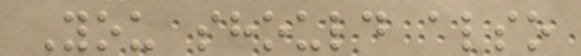You should also
